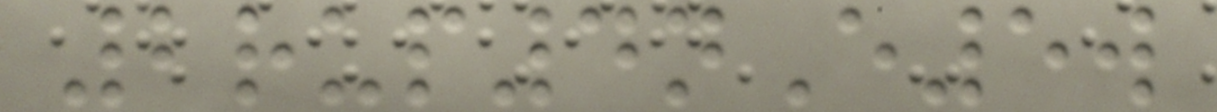2rup4nE5w
